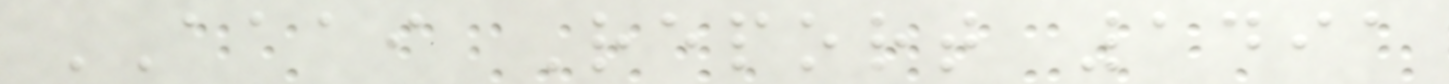AAAI Report 1491
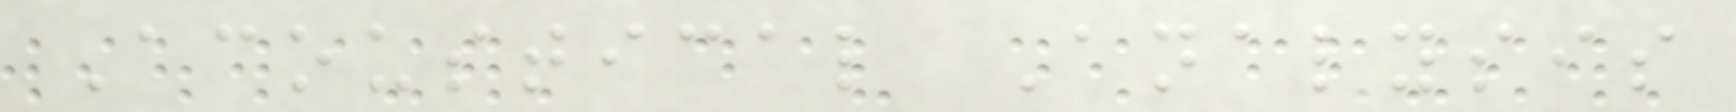Acoustical Analysis
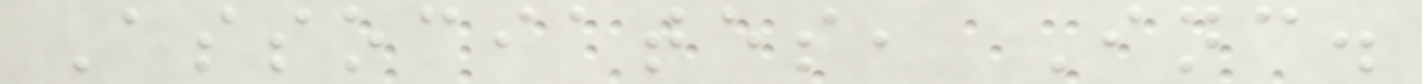Associates, Inc.
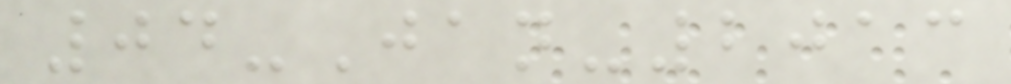04-Jan-2013
